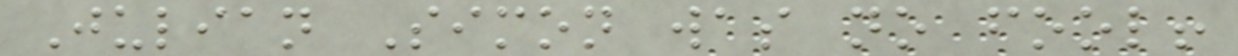Julian Simon was no fool!
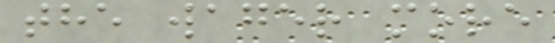the wager more
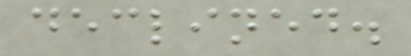declined.
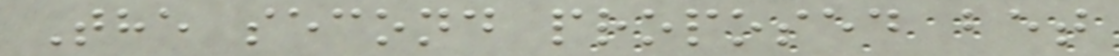The second proposed bet
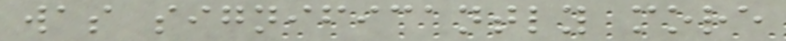was significantly more
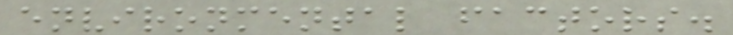environmental factors.
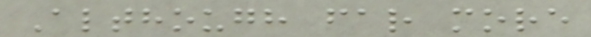Although far more
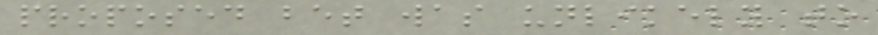proposed bet was unlikely to
